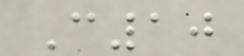C10
